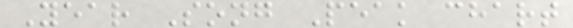Year Song Peak chart
